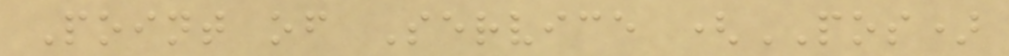Point of Service (POS)
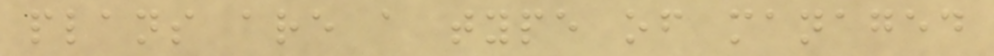plans are a type of managed
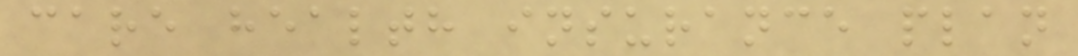care health insurance plan
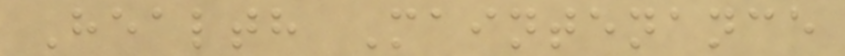Health Maintenance
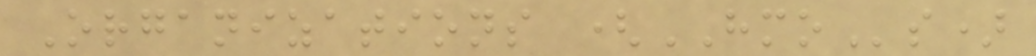Organizations (HMOs)
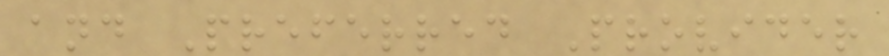and Preferred Provider
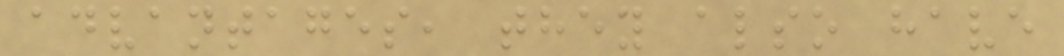advantages, they also have
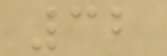32
